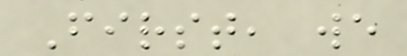First, we
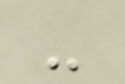-
